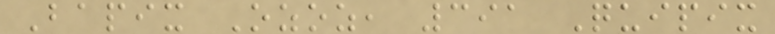Bapix Ozoz, 391 Quipix
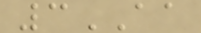3AA
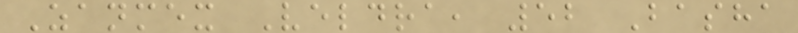Zanmex Veldra, 52 Basha
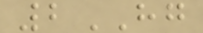2HG
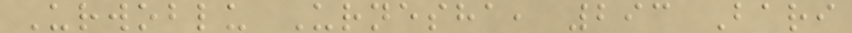Urwoblu Urnesha, 293 Bari
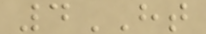4HT
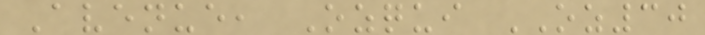Avenue, Ozqui OZ30
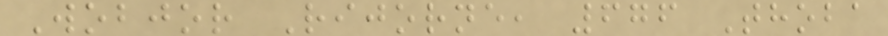Wobjor Rijorne, 676 Thoba
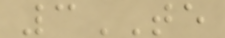3TE
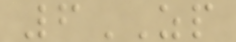6ZP
